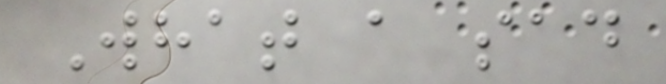What a sad
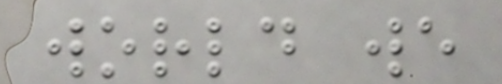world we
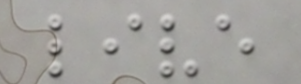live
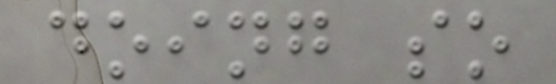doing so
